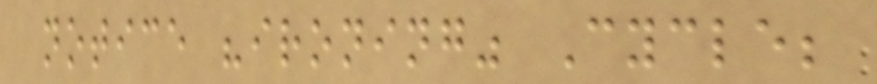notice "ironing" Cycle;
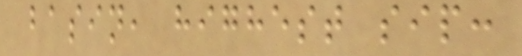basin, highest sip:
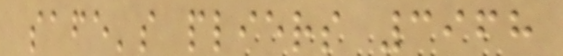safe's pliers 3968
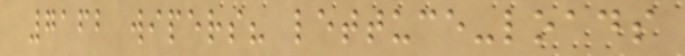7162 wipers? lettuce-loads
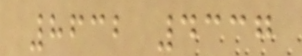8632 4337
